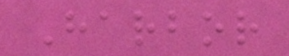Harbor
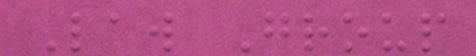Law Group
